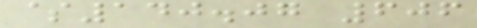$140.07 606
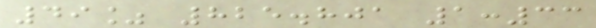49% 825.801 1:33
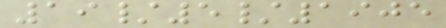19/5/1905
